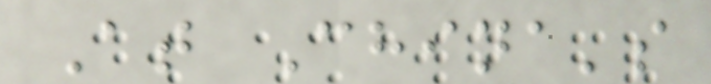At China's
